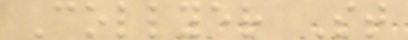Collyer St
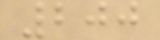200
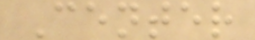Center
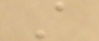A
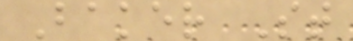Baker St
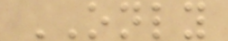ONLY
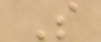S
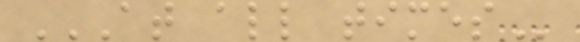AT ALL TIMES
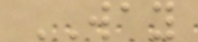WAY
